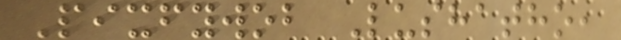Pixfywob Lushatho,
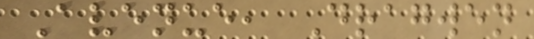Avenue, Dragwen
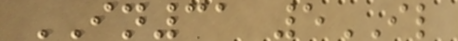IN31 5IL
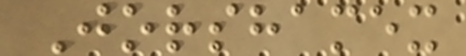Jorshamex
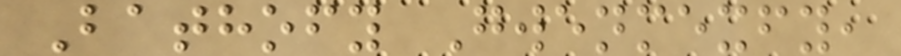Bathofy Gwenmexfy,
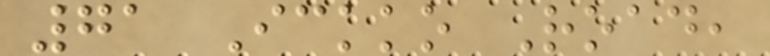71 Ickko Road,
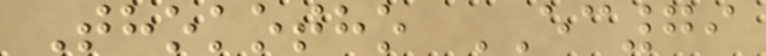Thokotho EC79
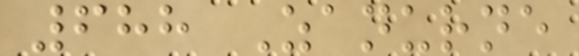688 Zanurne
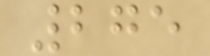275
